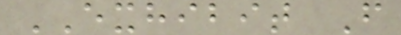EXHIBIT F
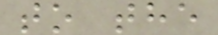to the
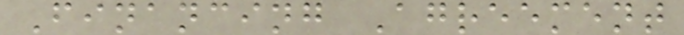Financing Agreement
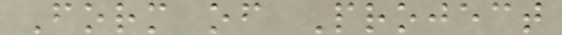Form of Project
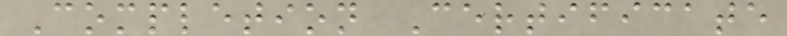Completion Certificate
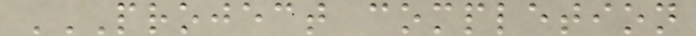PROJECT COMPLETION
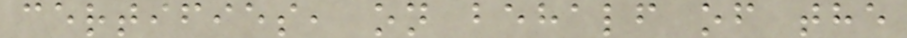certifies, on behalf of the
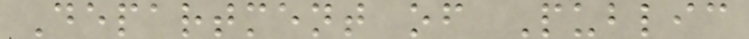Department of Public
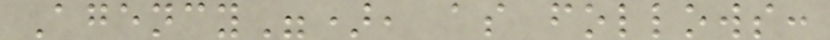Agency"), as follows:
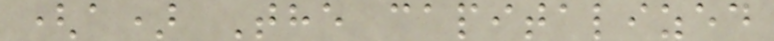(a) The capitalized
